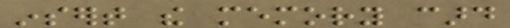insert the memory card
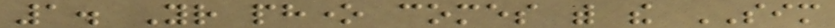1. Your phone comes with the SIM
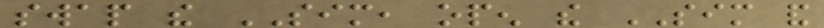swap the SIM, open the SIM and
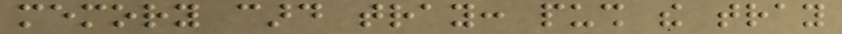memory card tray: push the tray
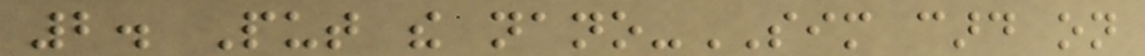2. Put the nano-SIM card on
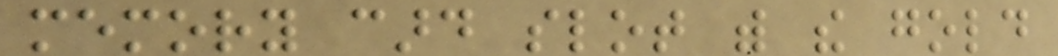memory card slot with the gold
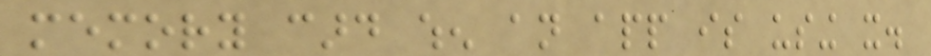memory card when an app is using it.
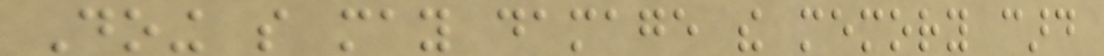Doing so may damage the memory card
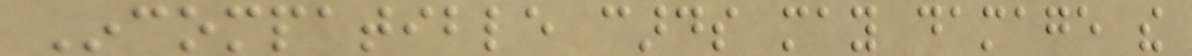Incompatible cards may damage the
